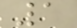1
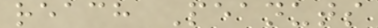reach Peanuts
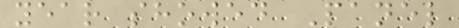year showed Panel
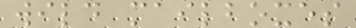wild mailboxes
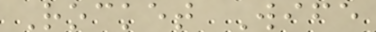Rocket Wife
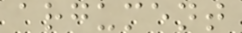argument
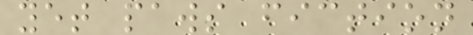yet paws fiction
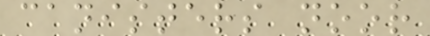canisters noor
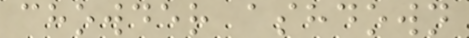chowder ashdown
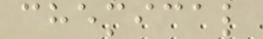chemical
